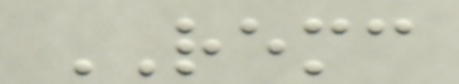REMC
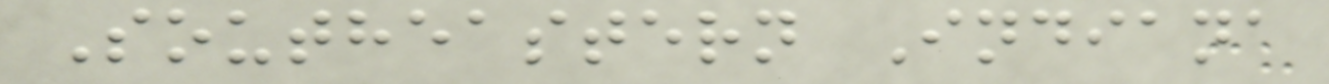Southeastern Indiana
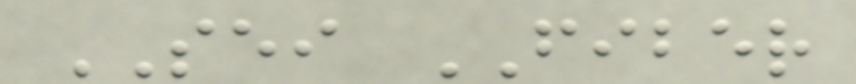SEI FIBER
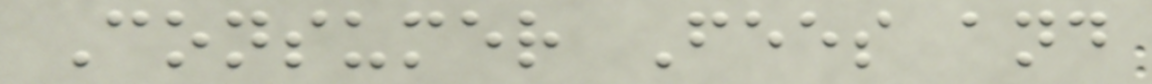Consumer Fees and
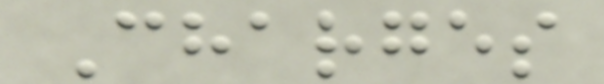Charges
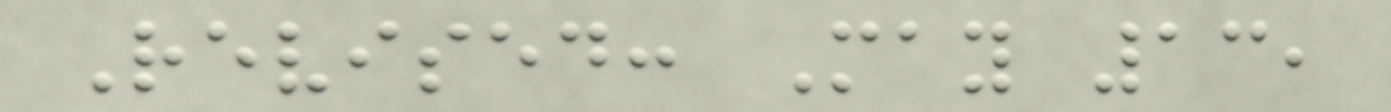Revised: May 13,
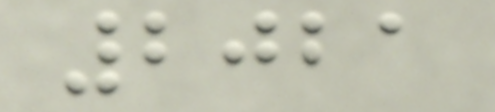2021
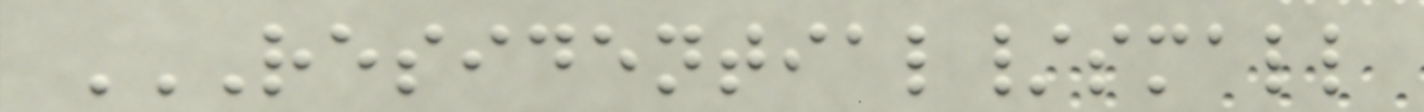RESIDENTIAL/SMALL
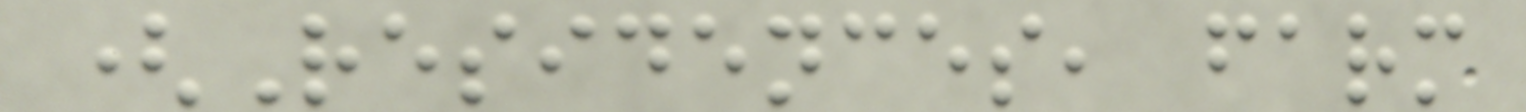(Residences, farm
